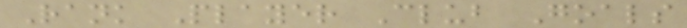Rank Player Club Goals
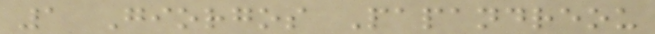1 Giorgos Papandreou
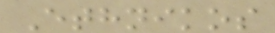Ethnikos
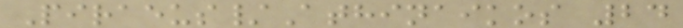Piraeus/Athinaikos 24
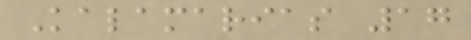Kalamarias 17
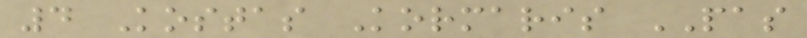4 Kostas Kormaris PAS
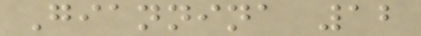Giannina 12
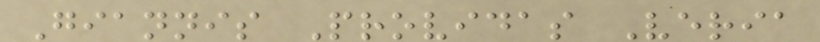Giannis Providas Veria
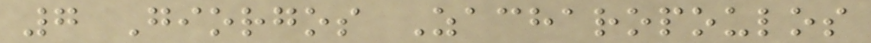7 Giorgos Zacharopoulos
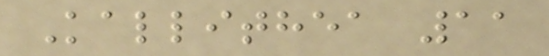Kallithea 11
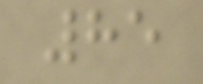85
